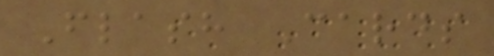Flash Cards
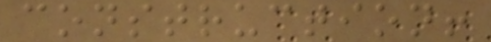construction!
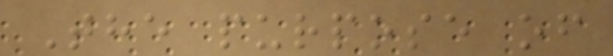The purpose of
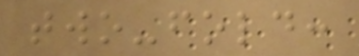two-fold:
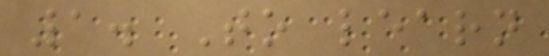1. To learn
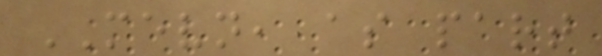MEVN, as part
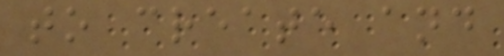to create and
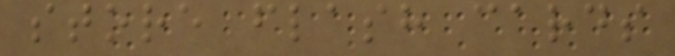store flash cards
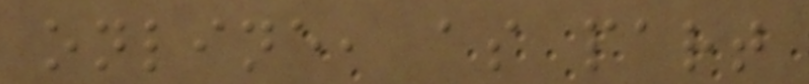online, as part
